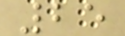25
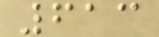613
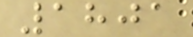1801
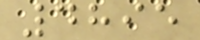4895
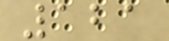121
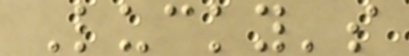Lucky's
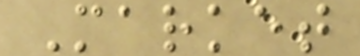Market
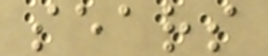sears
